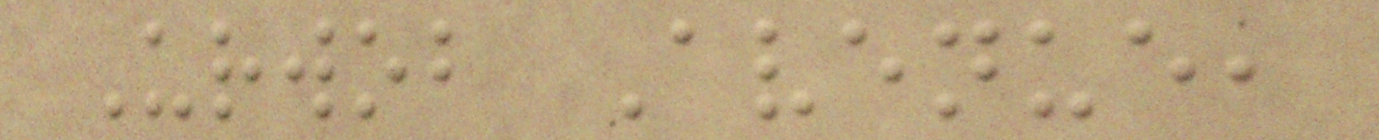Urwob Avenue,
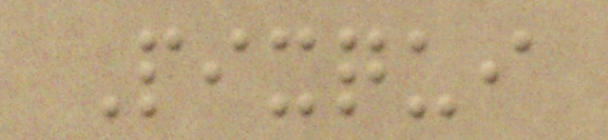Pixqui
